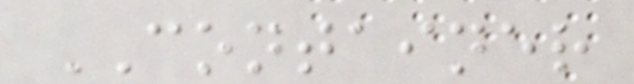CONTAINER
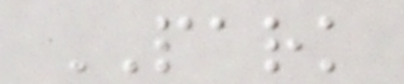PARK
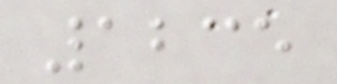1235
